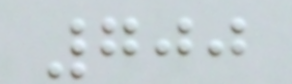700
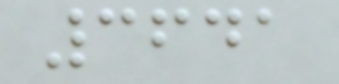3641
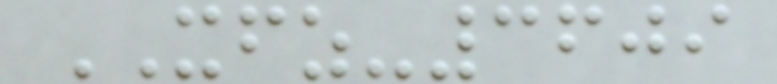XFZ-3609
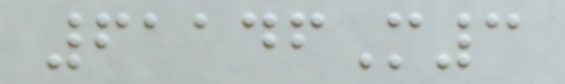61146M3
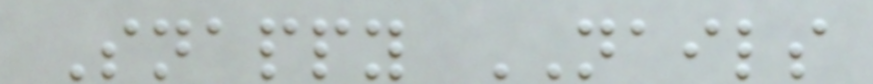Snappy NAILS
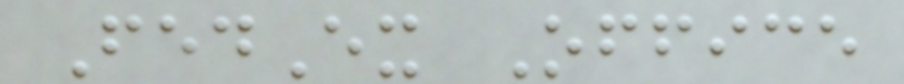FedEx Office
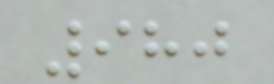980
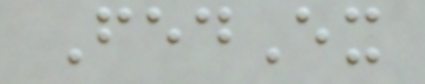FedEx
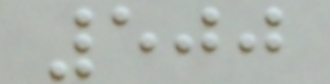500
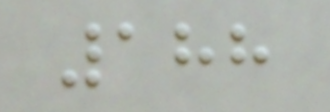188
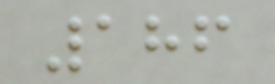186
